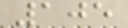105
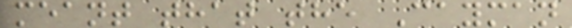meant that the Cayman
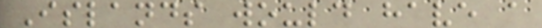Islands would have a
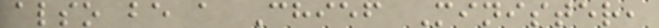also be a Chief Minister,
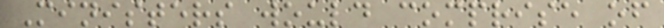Ministers would comprise of
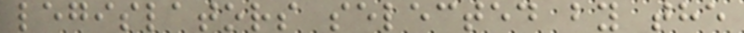legislators selected by the
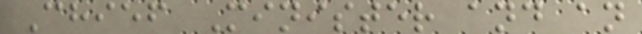Chief Minister and an
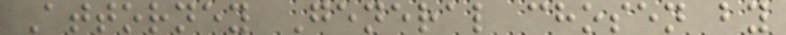Attorney General chosen by
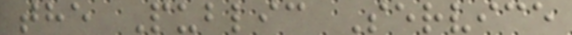the Public Service
